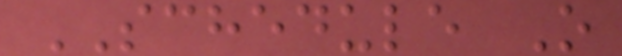SCHEDULE O
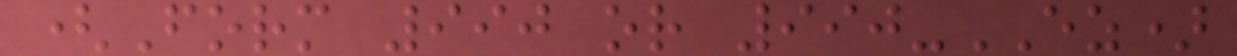(Form 990 or 990-EZ)
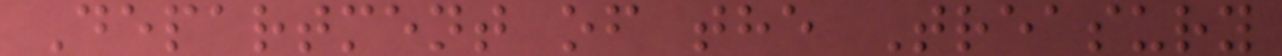Department of the Treasury
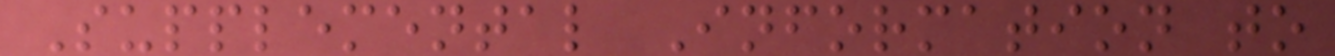Supplemental Information to
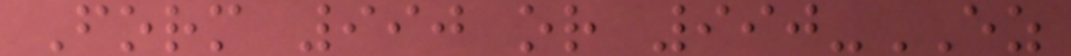Form 990 or 990-EZ
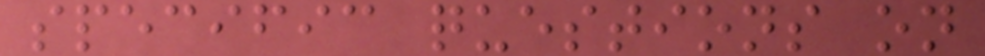specific questions on
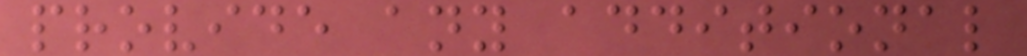provide any additional
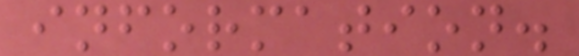information.
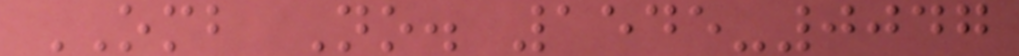OMB No. 1545-0047
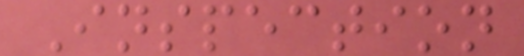Inspection
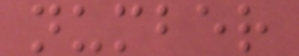number
